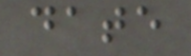date
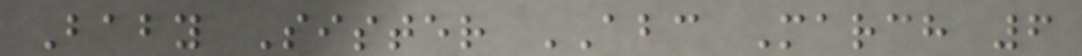Baby Sister ABC March 6
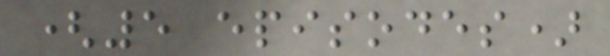(5 episodes)
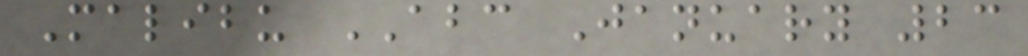Malibu ABC January 23
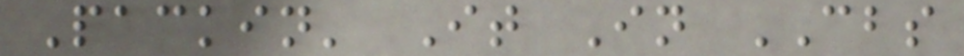Packin' It In CBS
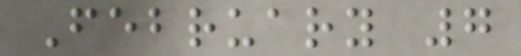February 7
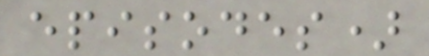episodes)
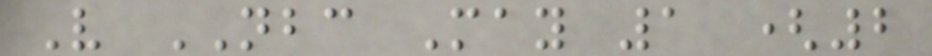V NBC May 1 (2
